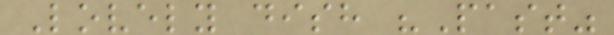Lovely dish "Past"
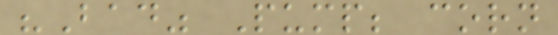"Bad" Pump; corn
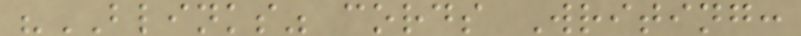"BLINKS" cords Writing:
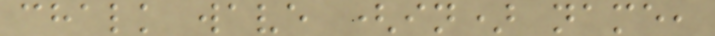chalk wave (in) name,
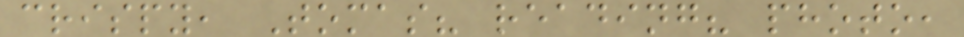crispy, Tomas? reading? photo,
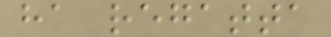ha regatta
